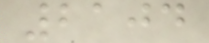2104
